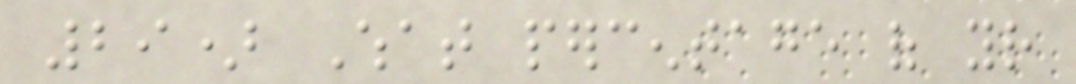29) What percentage of your
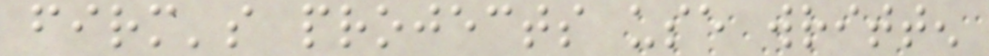firm's projects use written
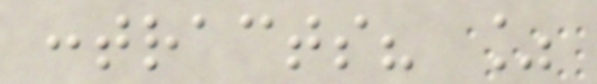contracts? %
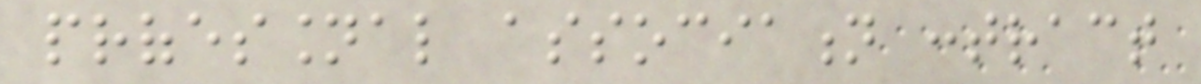professional association contract
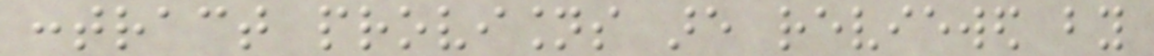contract provisions are reviewed by
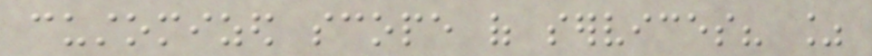customized scope of services? %
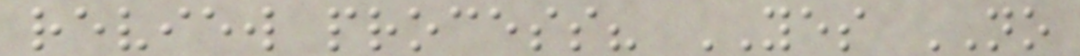review process? YES NO
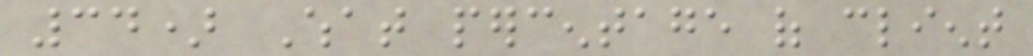34) What percentage of client
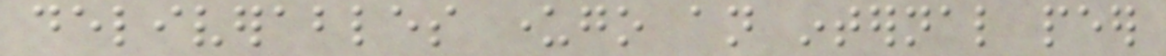deliverables undergo an internal peer
